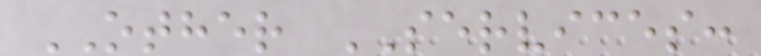OTHER SERVICES:
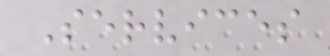Services
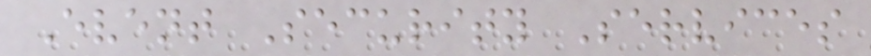Event Security Services
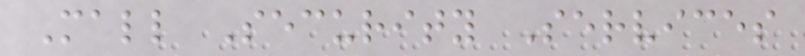Mall Security Services
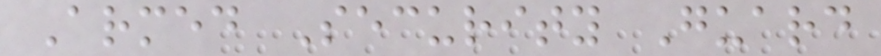Armed Security Guard
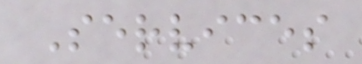Services
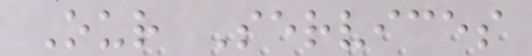Our Services
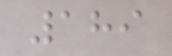189
